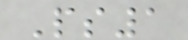Ps1
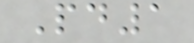Pd1
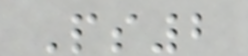Ps2
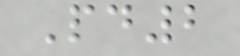Pd2
